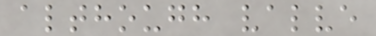although valve
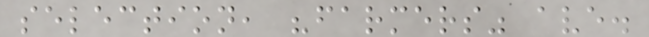selection, "farmers" ave.
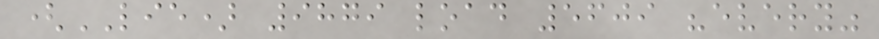(LIE) 9879 load 5609 "every"
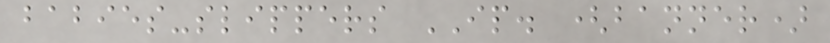babies-slippers IP. (banner)
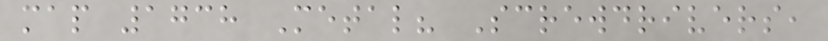map 1738 Metal? Screwdrivers,
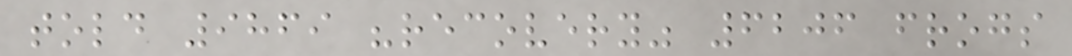told 9869 "recovery" 6206 frogs
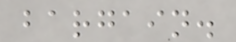bargain.
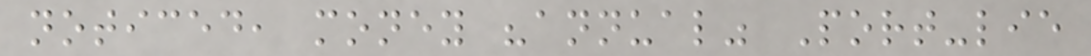noticed, money "annual" Port-lie
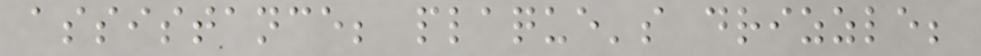assistance; plaque's drizzle;
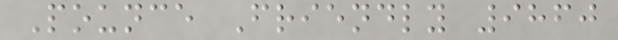Pounce Friendly 9860
